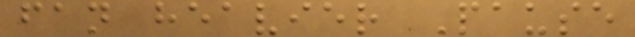fan heavier Pause
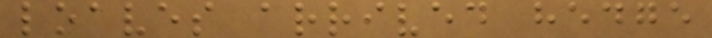loaves arrived hedge
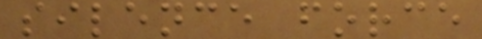silence force
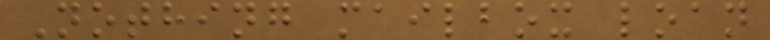Nothing mailbox loan
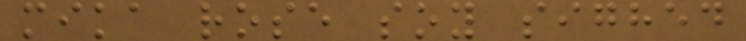mika rose soy sighed
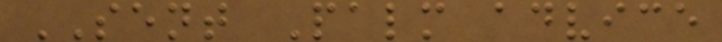SENT Palm advice
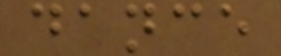dance
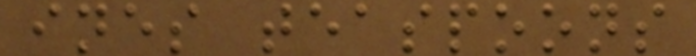ines teaspoons
